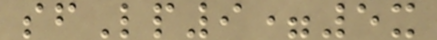sfLp9=5x
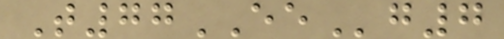T77EEg7
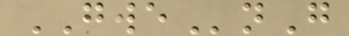GWEnG
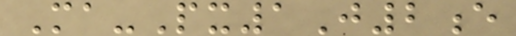Ma-Px1J2e
